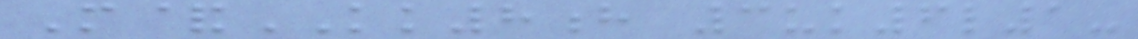M&KK8h 3uk6l1-
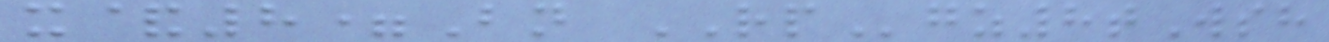x&8=Bn RPgz8tWsh
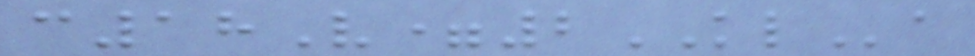c18V=2KLa
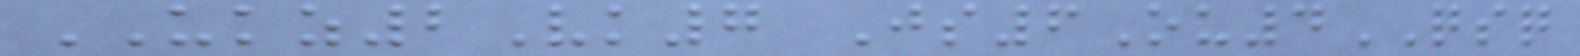UKZ2Vk7 Js6Ou4QSQ
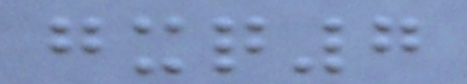gxq7
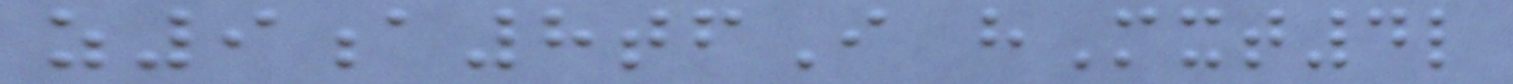z9a8tfI hMxt4l
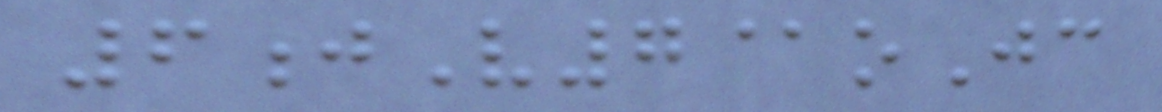6jV7@oJc
